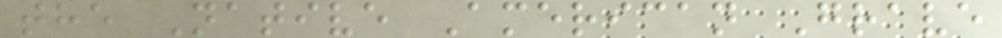the Native American Grave
